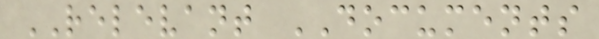RELEVANT DOCUMENTS
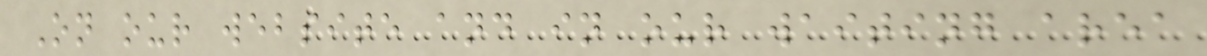On our website and in our waiting area
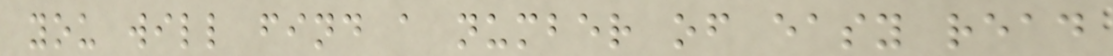you will find a number of easy read
